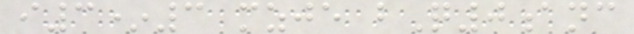i3*3 mzje bQ0anc
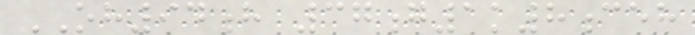OH94h 37g1k8ceh
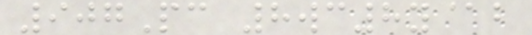907Pc 8wc8y@b
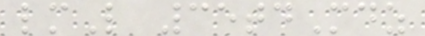lmL 35tdMdz
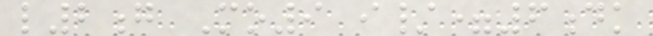l2g Mo9 i/=6dk
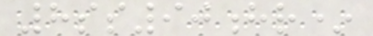8ss90hr*
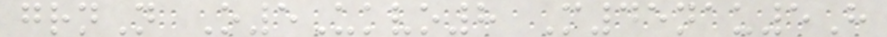grnN O5Ukvo8 M45nau5H
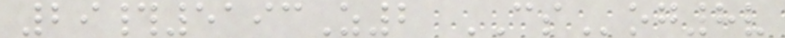29#5193Z2 CSog8v
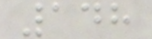148
